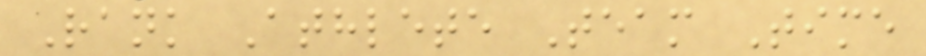Rank Athlete Team Time
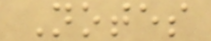Notes
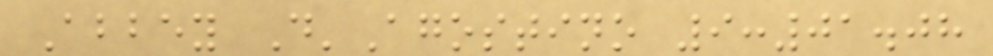Abbey D'Agostino 9:01.08
